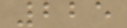225
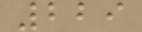229
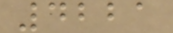4221
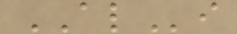ALi
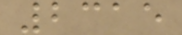2315
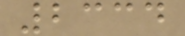2334
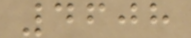4608
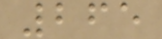265
